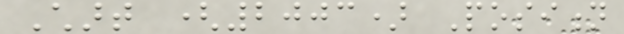Chart (2003) Position
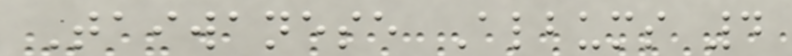Taiwanese Albums 4
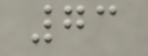73
